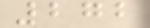272
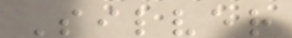Silver
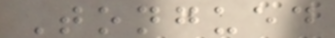Tongued
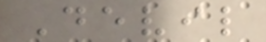Devil
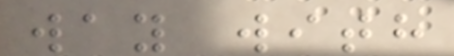way with
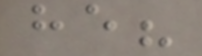he?
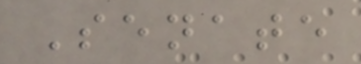Senate
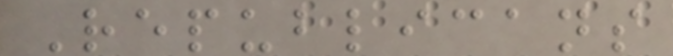Republicans
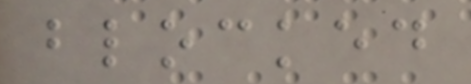blocked
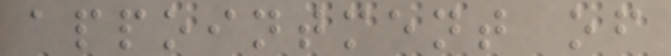appointment of
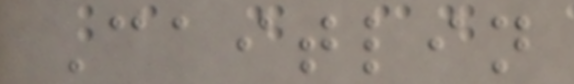Caitlin
